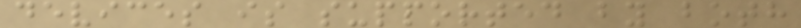devices is supported by both
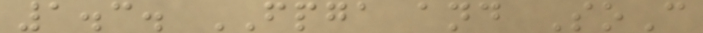1.3. FPGA and SoC
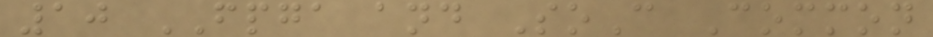10 FPGA and SoC Common
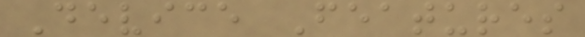Device Features
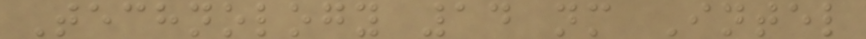Technology 14 nm Intel
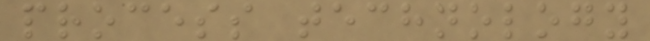process technology
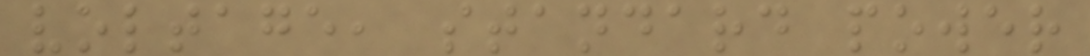voltage, standard power
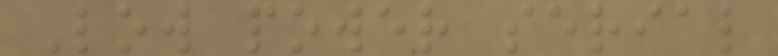Low power serial
